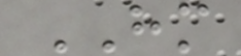HM
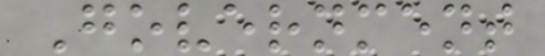Government
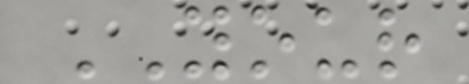YOUR
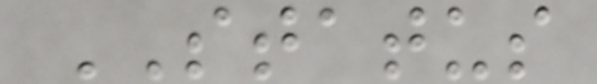STATUS
